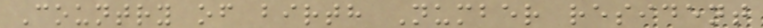Country of birth Number resident
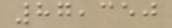87,350
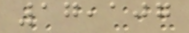17,107
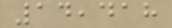14,418
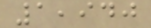1,940
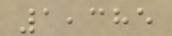1,385
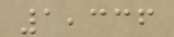1,336
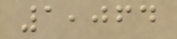1,064
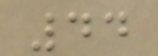44
